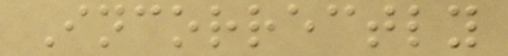Incorrectly
